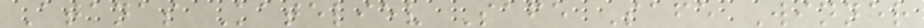Atanas Kateliev Safe Safe Winner
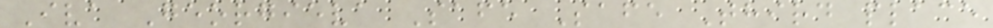Iva Georgieva Safe Safe Third place
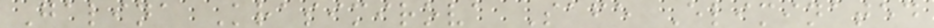Galina Krasimirova Safe Eliminated
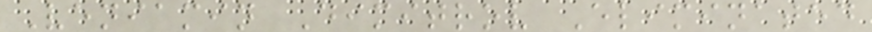Veniamin Dimitrov Eliminated
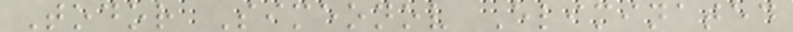Todor Simeonov Eliminated
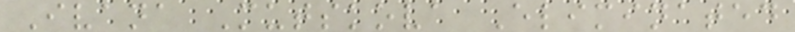Ivana Mutskova Eliminated
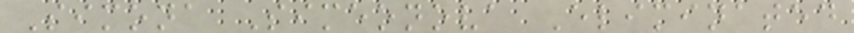Simona Simeonova Eliminated
